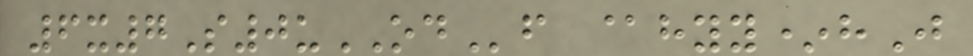6x7S0uODf @hyy*hJ
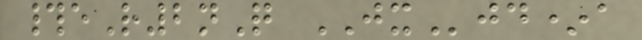#eR2nQ JXjd*a
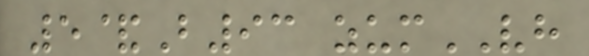5&B93 zumVH
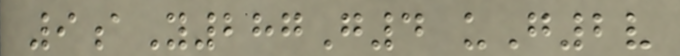9aY287G4 uG2v
